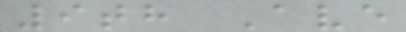9th Ave
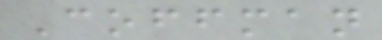Coffman
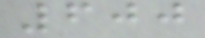600
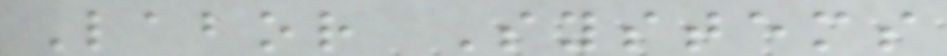Labor Systems
